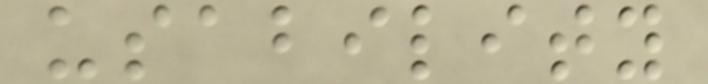usability
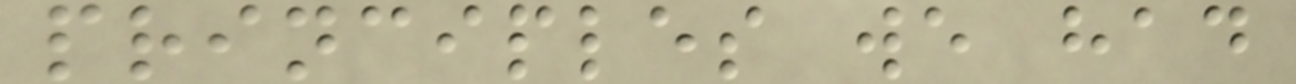principles we had
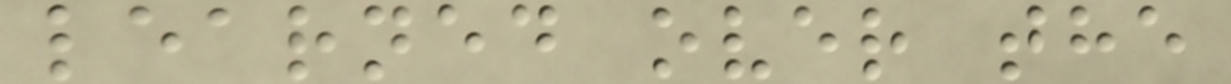learned over the
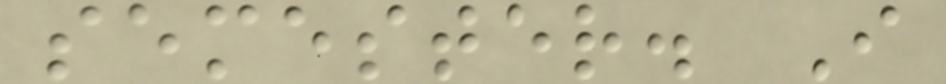semester. I
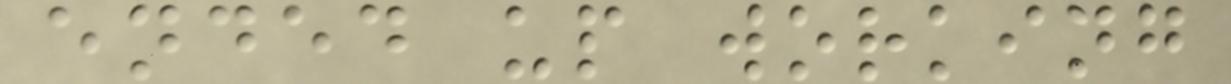ended up working
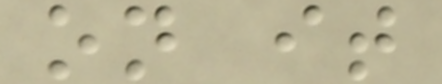on it
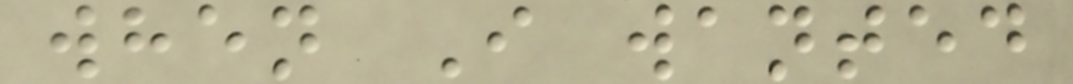when I wanted
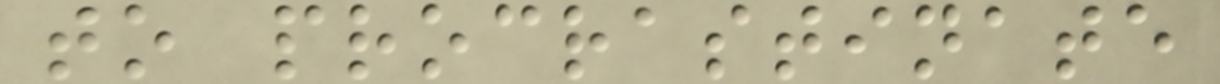to procrastinate
